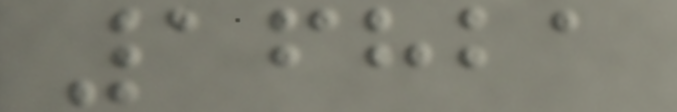16821
